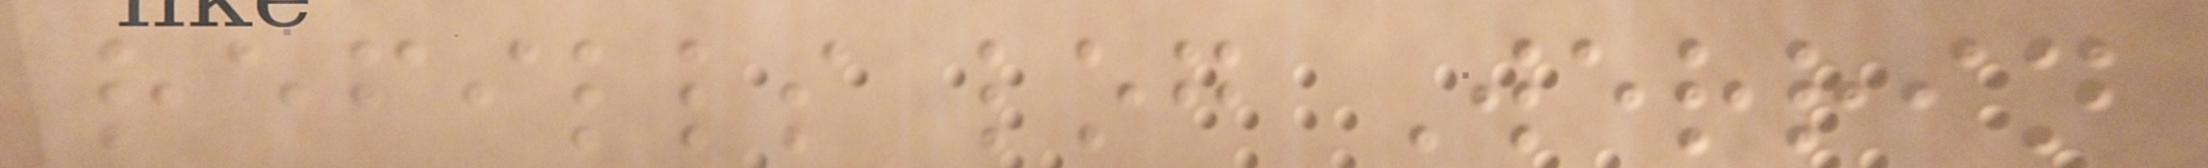refills log Werrin
